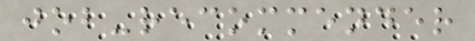job-recommender
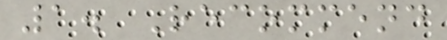1. Recommend
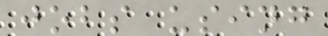jobs using
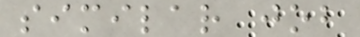similar job
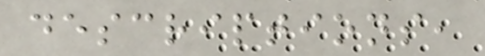descriptions,
